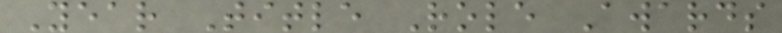Year Title Role Awards
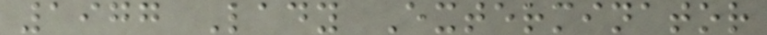1977 Lady Exterminator
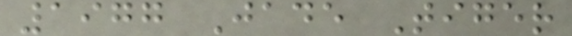1977 Jade Tiger
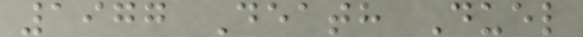1977 Death Duel
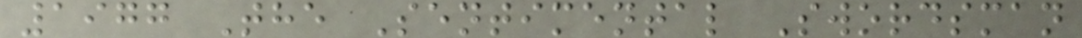1977 The Sentimental Swordsman
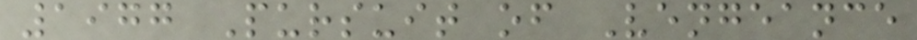1977 Pursuit of Vengeance
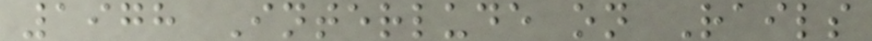1978 Interlude on Rails
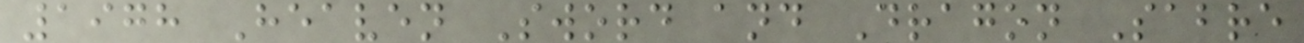1978 Heaven Sword and Dragon Sabre
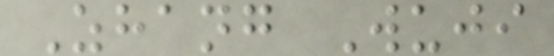Zhang Wuji
